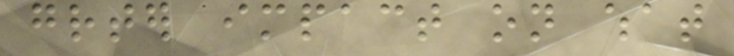greater impact on what
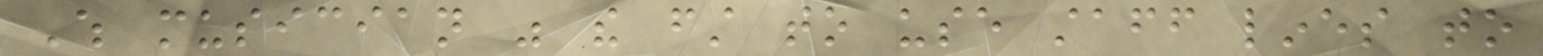Which musician was the first to use staff lines to
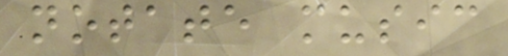notate music
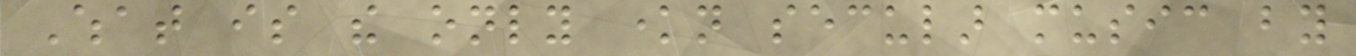What is the only known secular music by
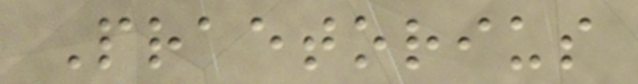Praetorius
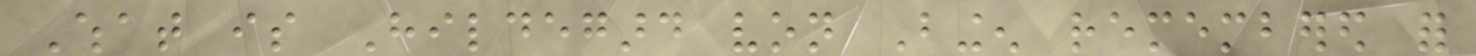What is Hildegard von Bingen remembered for
